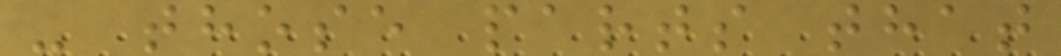- those parts that
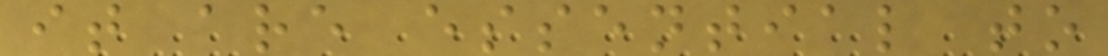it are essential to
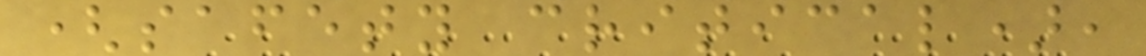(safety critical),
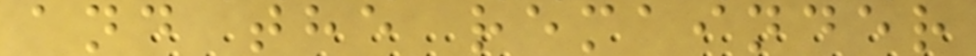and the remainder
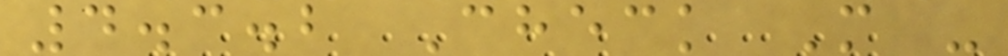4.3.2 Check M -
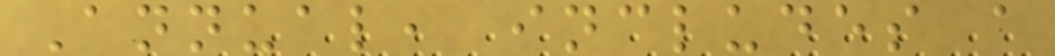Annual, includes a
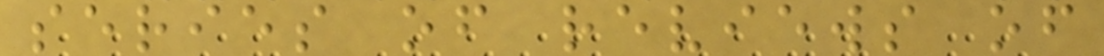series of reviews of
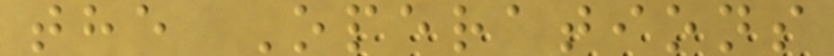the Operations
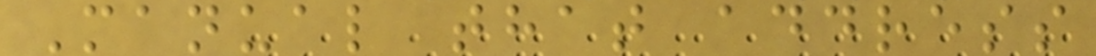Manual that address
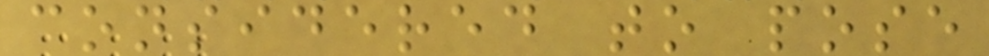considered to pose
